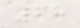68
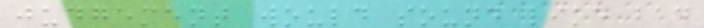judgement would sound like bad
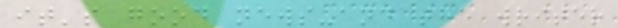it's good news-and the writer
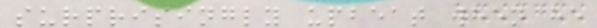surprisingly upbeat when he
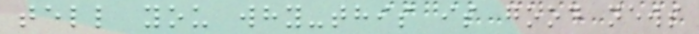tell you why-this is good news
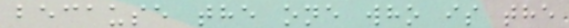because the one who is the
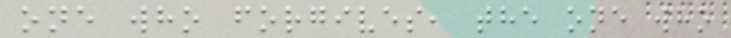one who forgives, the one who
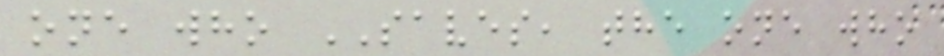one who SAVES, the one who
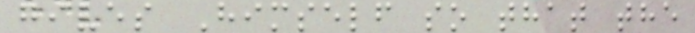gives Himself so that the
